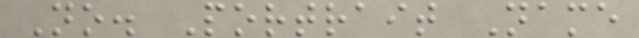No. Portrait Name
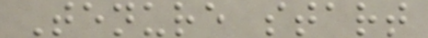Tenure start
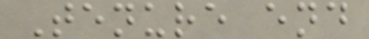Tenure end
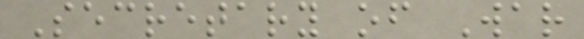Secretary of War
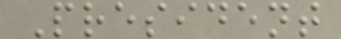President
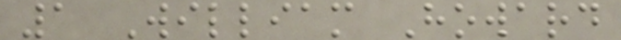1 William Howard
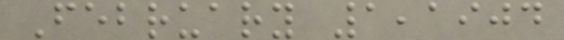February 1,1904
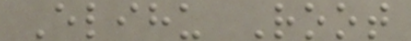Elihu Root
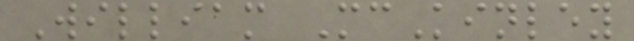William McKinley
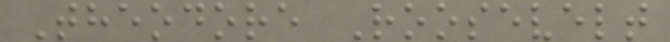Theodore Roosevelt
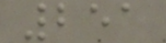251
